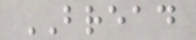BREAD
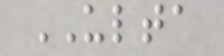ULTA
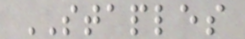STAPLES
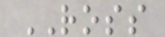ROSS
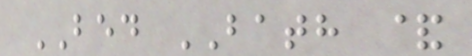BED BATH &
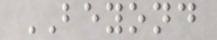BEYOND
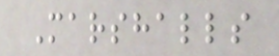Marshalls
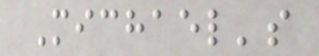Michael's
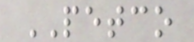PETCO
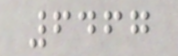6467
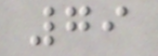79
